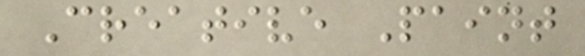Creative Paint
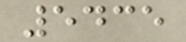5435
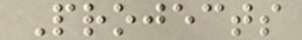Projects
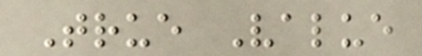True Value
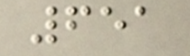651
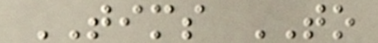TIMS TO
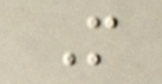M
